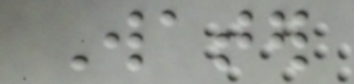Water
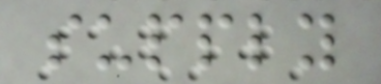supply
